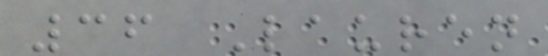36 Lauren
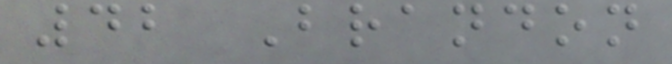42 Brandon
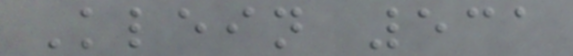Klein 531
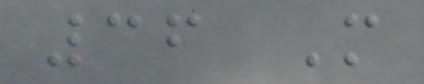36 M
